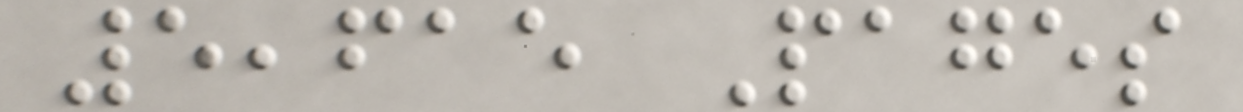5,615 Pages
